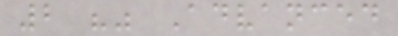2 "" Advanced
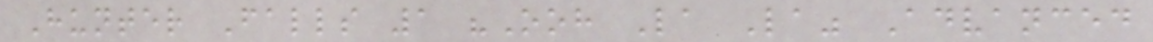Hunter Falls 1 "Ooh La La" Advanced
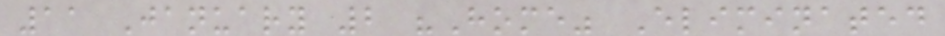11 January 2 "Home" Eliminated
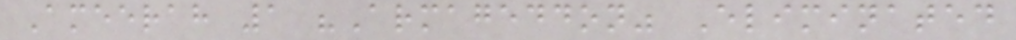Ameerah 1 "Armageddon" Eliminated
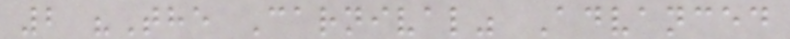2 "The Carnival" Advanced
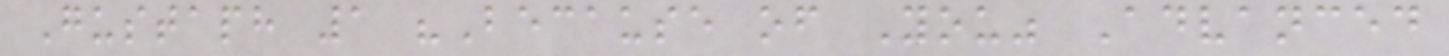Gustaph 1 "Because of You" Advanced
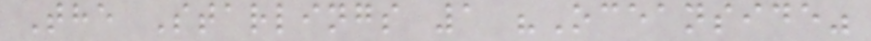The Starlings 1 "Oceanside"
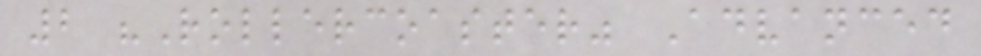2 "Rollercoaster" Advanced
